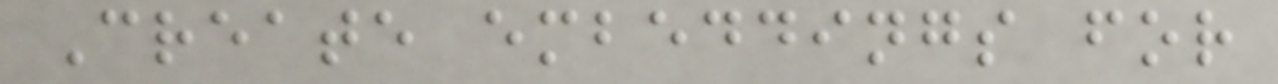Create embeddings for
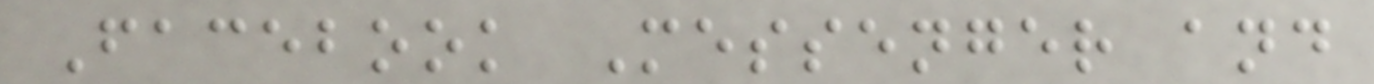Facebook Messenger and
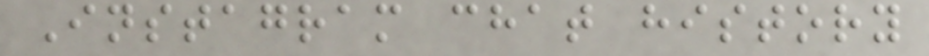Instagram chat history
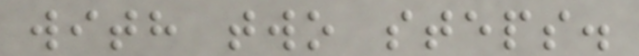with two steps.
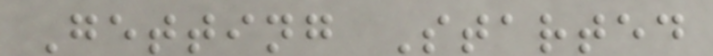Getting Started
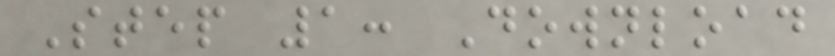Step 1: Download
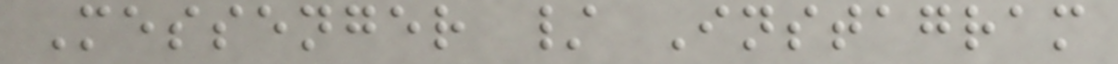Messenger / Instagram
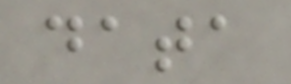data
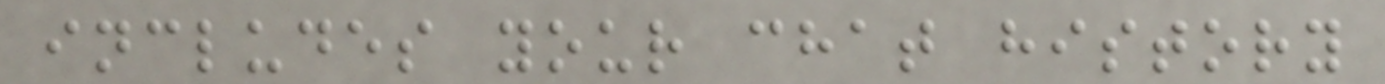includes your chat history
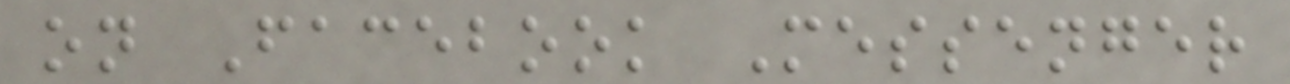on Facebook Messenger
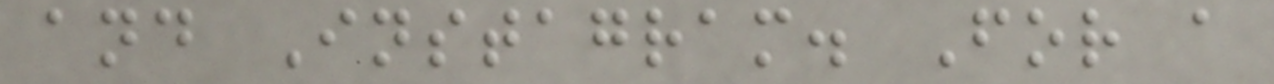and Instagram. For a
